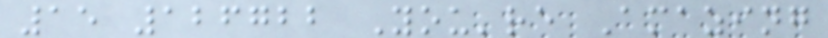15 126722 You're Amazing
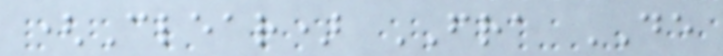(Clear) FRA DE
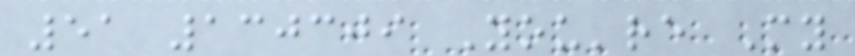51 130309 You're My
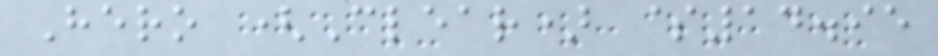Hero (Clear) $14.95
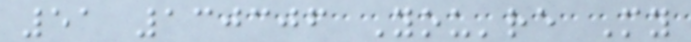51 130306 You're My
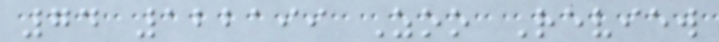74 122199 Zoo Review
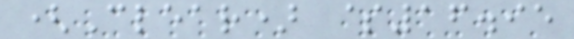(Clear) $16.95
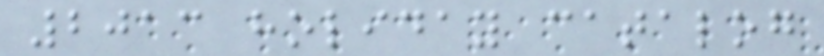2013 holiday catalog
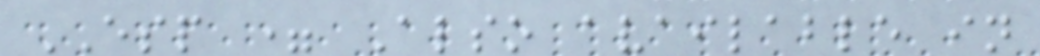ESP = Also available in
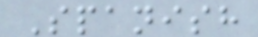Spanish
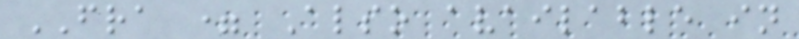FRA = Also available in
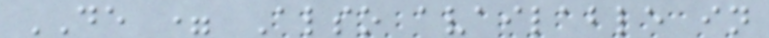DE = Also available in
